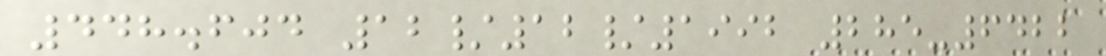448.604 12/12/1992 285-6422
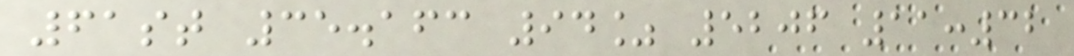61st 35.163 94% 5206 11:32
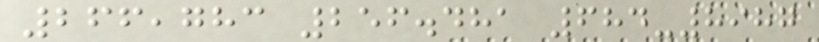266,783 256.481 684-8987
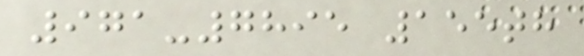971-7895 155th
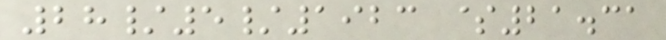28/5/1923 $21.31
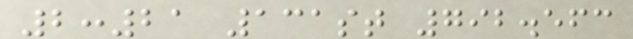2:21 131st 792.563
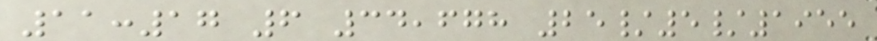11:17 6 34,678 25/5/1955
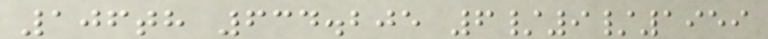106th 634.205 6/9/1959
